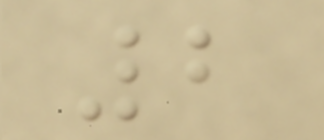2
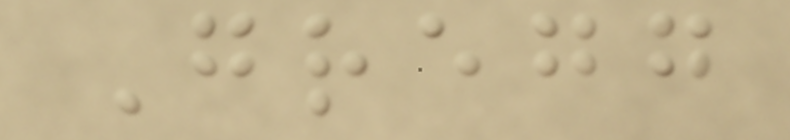Gregg
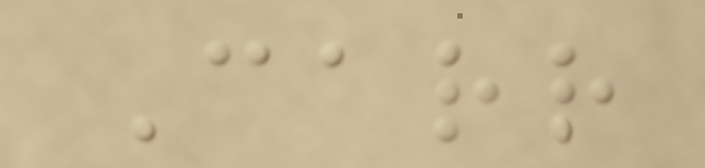Carr
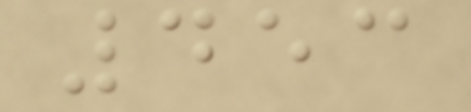453
